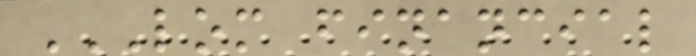LOM FINANCIAL
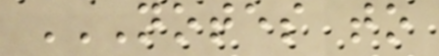NOTES TO
